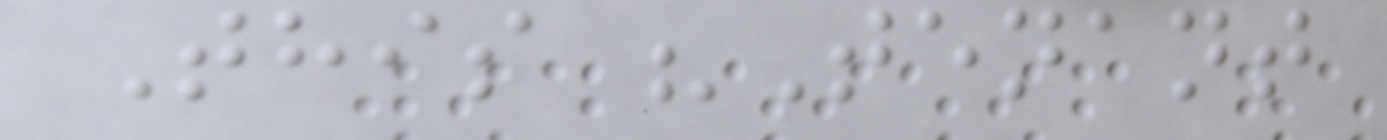This "Tenant
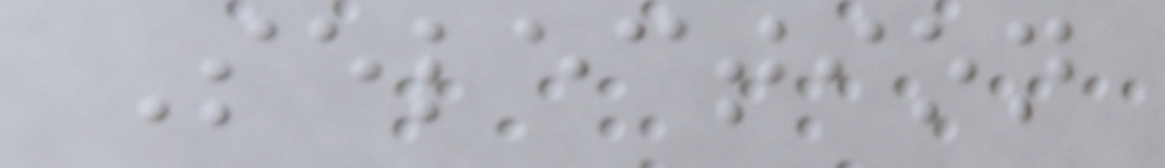Selection
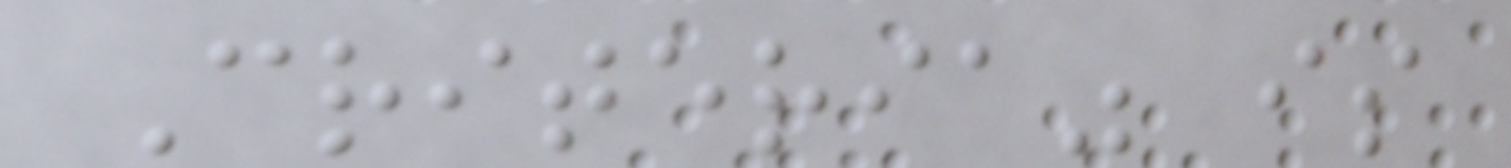Criteria" is
